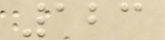123
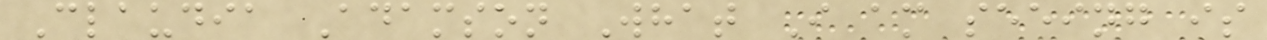Claudia Adamson What I am seeing is
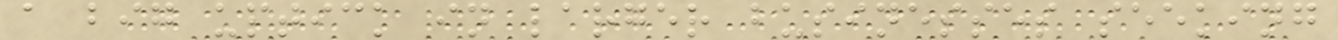a big uptick in larger businesses seeking
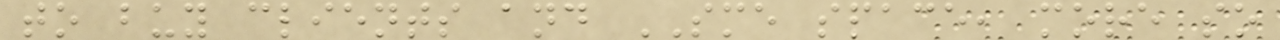to buy clients and SME space, more so
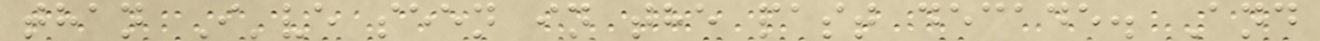than I've seen in the past decade. And
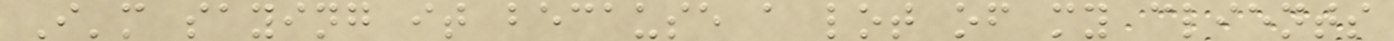I'm saying it because a lot of my clients
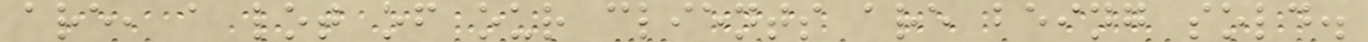are, a lot of our clients are being sold.
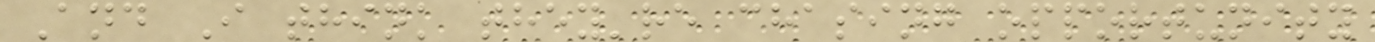And I think they're chasing opportunity
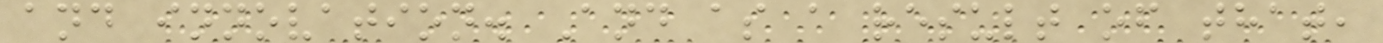and innovation. And as a result of that,
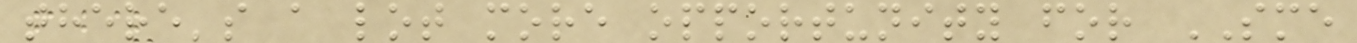there's a lot more opportunity for SME
